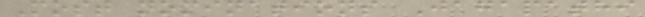Most nominations Jagapathi
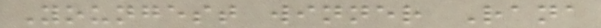Youngest winner Rana
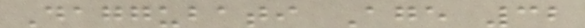Daggubati Age 32
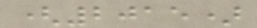(2015)
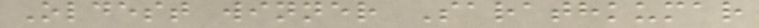Oldest winner Sarathkumar
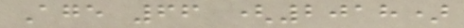Age 66 (2018)
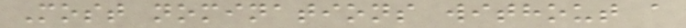Most nominations without a
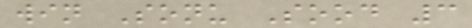win Sonu Sood 3
